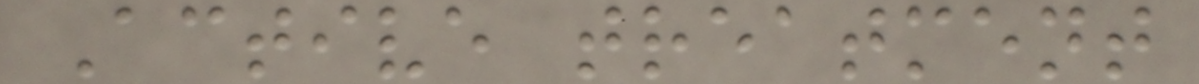Active treatment
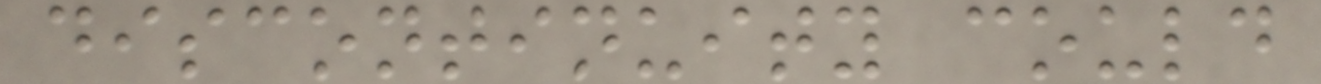discontinuity could
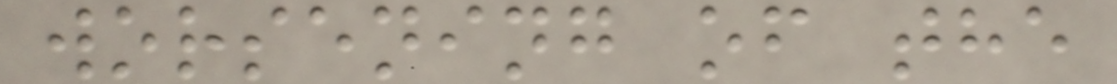worsening of the
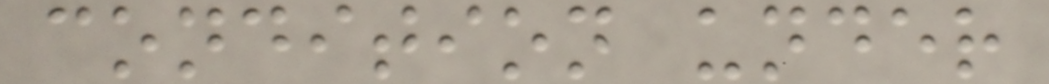condition under
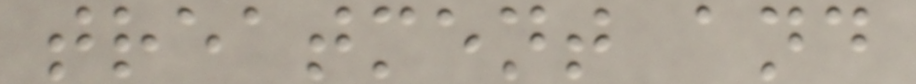treatment and
